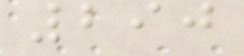290
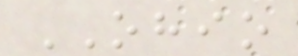OHIO
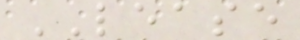LEASE
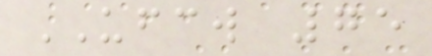UFCW 75
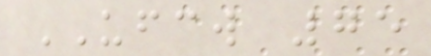UFCW 75
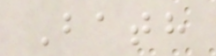Bath
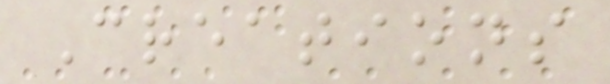Creations
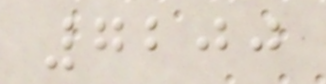7200
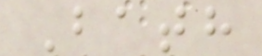Bath
